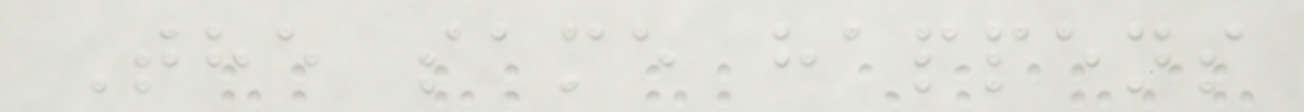The same happens
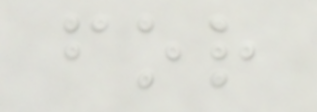for
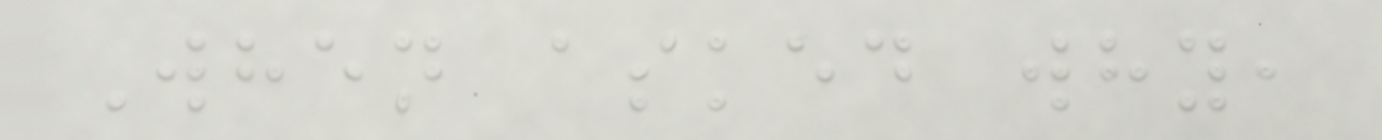When asked why,
